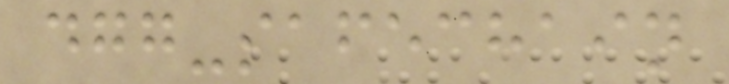dgg-safechain
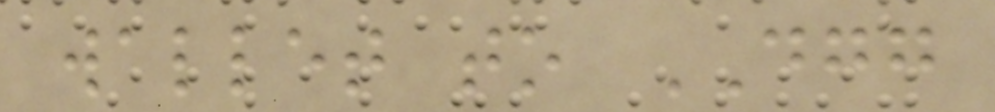wallet to DGG
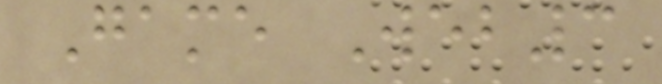Game Web3
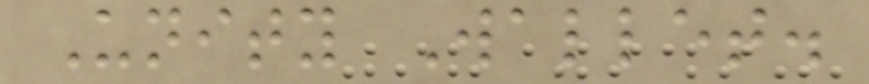Unity Wallet.
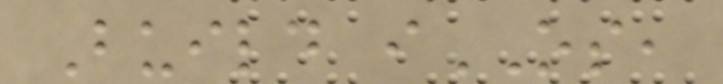Build iOS,
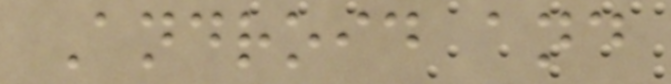Android and
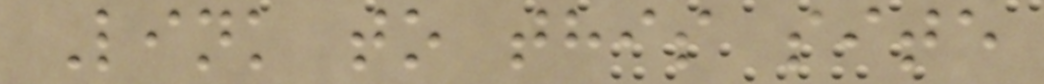Link to this site
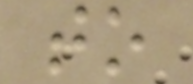to
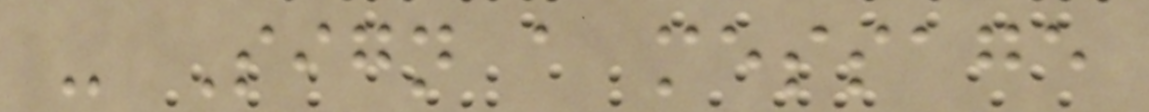- Sign a message
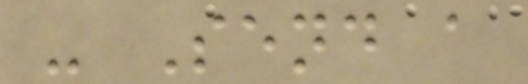- Send a
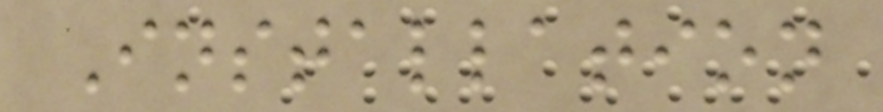Installation
